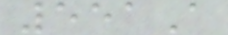551A
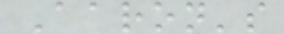Aaron's
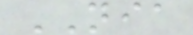NIA
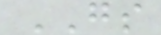GS
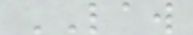LAW
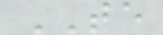TE
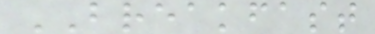BREAKFAST
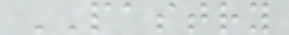PASTRY
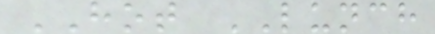HOT LUNCH
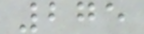275
